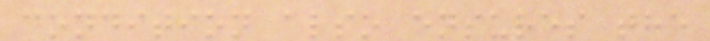condition also ensures the
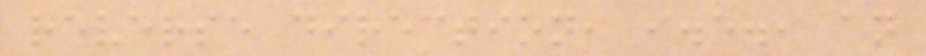reverse direction, i.e., an
